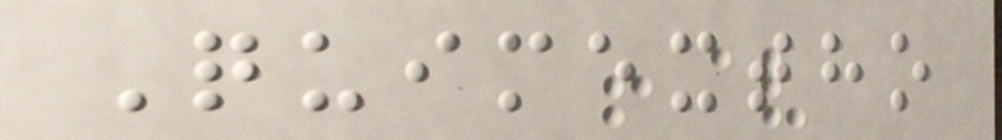Quimextho
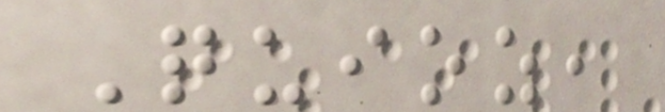Quioz,
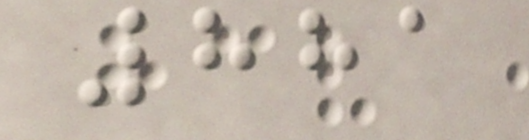881
